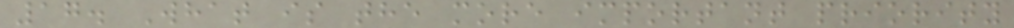17. What is the more important priority
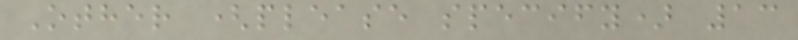Other (please specify) 13
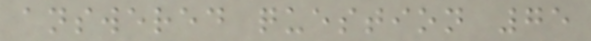answered question 75
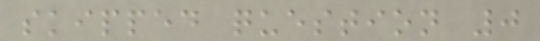skipped question 0
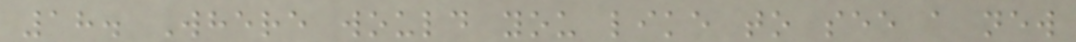18. Where would you like to see a new
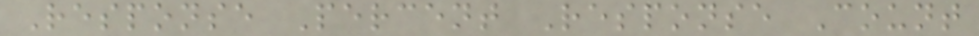Response Percent Response Count
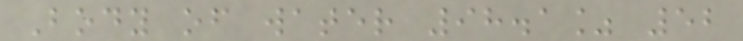Body of water 98.1% 52
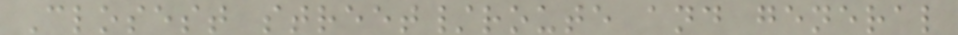Closest street/route and general
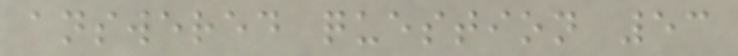answered question 53
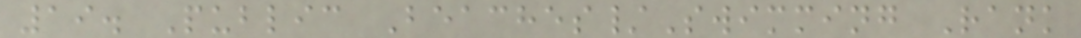19. Public Beaches/Swimming Rank
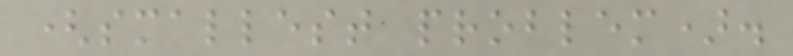(smallest problem).
